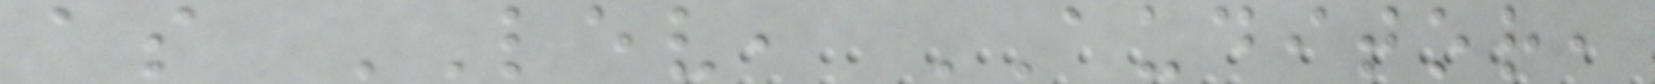as LEV, AUDITOR,
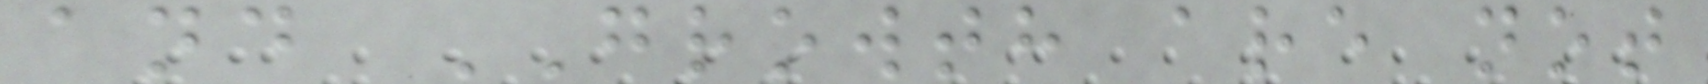and GROWTH are not
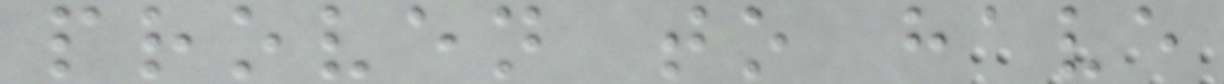proven to have
